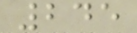245
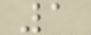1
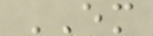EM
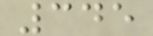345
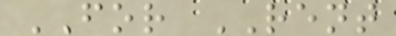FOR RENT
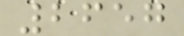2657
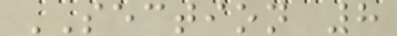SECTION 8
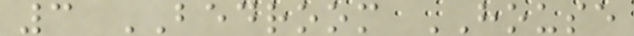3 BEDROOM HOUSE
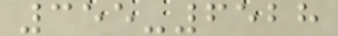355-6528
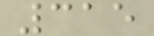315
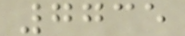7735
